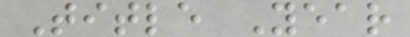Title Year
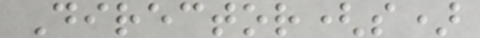Director(s)
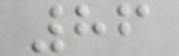86
